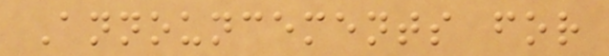Announcements for
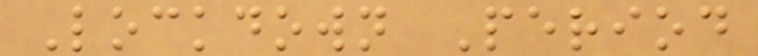Lockdown Period
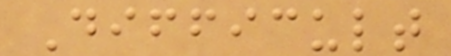Difficult
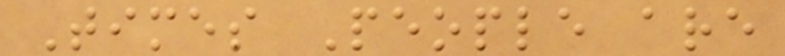Times People are
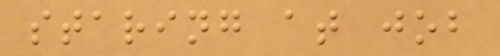staring at job
